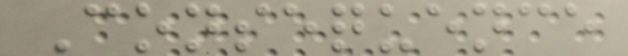Consequence
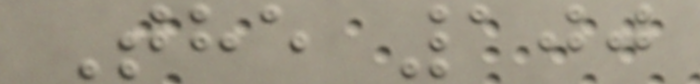The 100
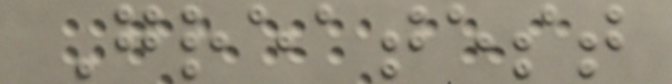Greatest
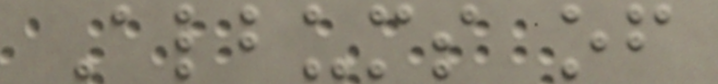Albums of
